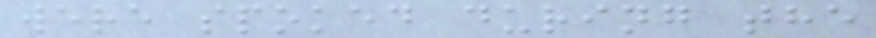were spoked during the
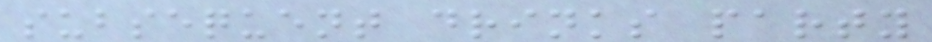subsequent drinks party
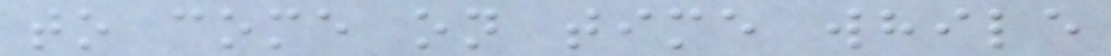to come on time while
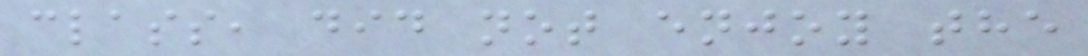class, did not enjoy the
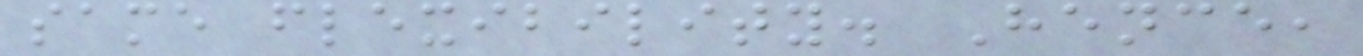same flexibility. Hence,
